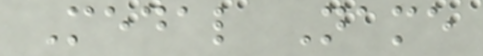Medal Name
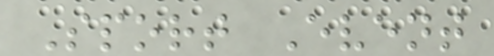Sport Event
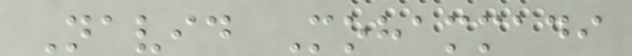Navid Mohammadi
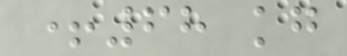+68 kg
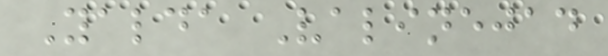Yalda Valinejad
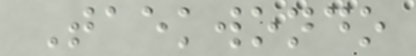Taekwondo
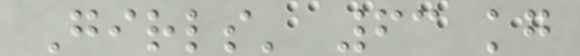Girls' 63 kg
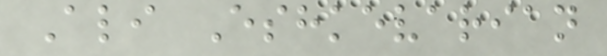Ali Eshkevarian
